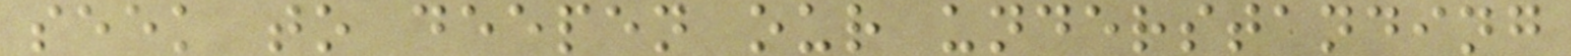seek to deepen our understanding
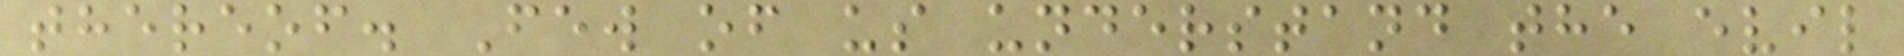thereof. Few of us understand the evil
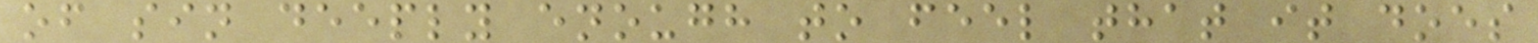of sin deeply enough to feel that it does
